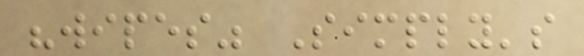"wipes" Simply's
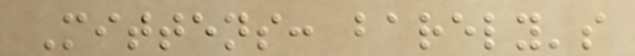Mittens: barely's
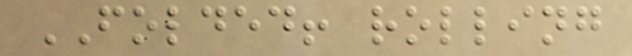FOLDED! rolling
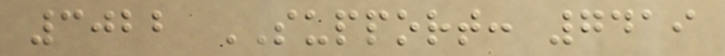3022 SUPPORT: 7419
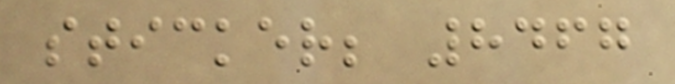sticker; 8467
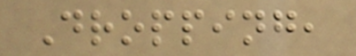Dropping,
